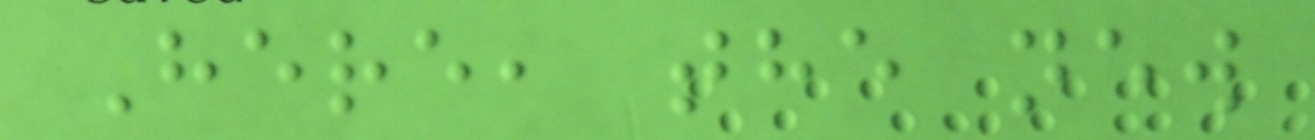Here, the new
